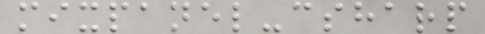mixpanel-csharp
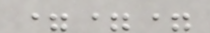===
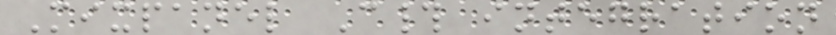Mixpanel C# integration
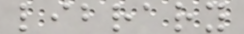library
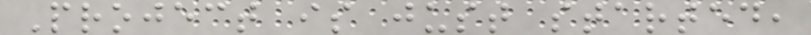Project is just started,
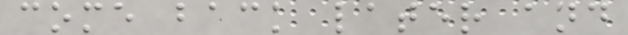come back later and
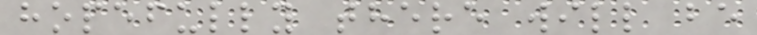hopefully there will be
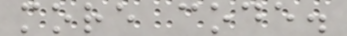more code.
